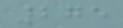275
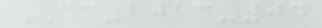CC2013-04
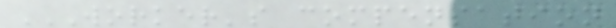WORKER'S COMPENSATION
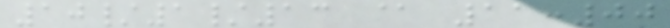10/1/13 @ 11:00
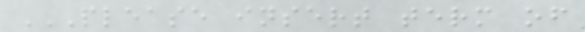PLEASE INSERT TERM OF
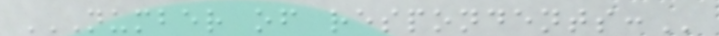NUMBER OF RESPONDENTS:
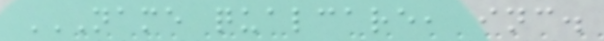NAME QUALCARE, INC.
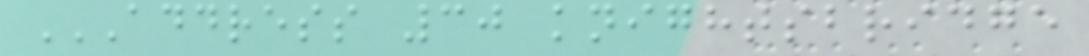ADDRESS 30 KNIGHTSBRIDGE
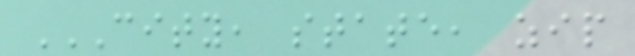CITY, STATE, ZIP
